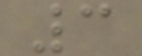3
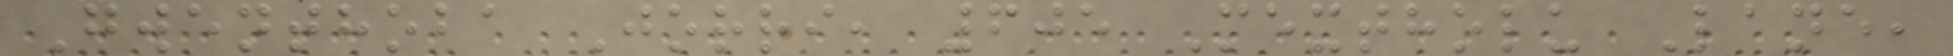Gwenthoba Jorri, 605 Mextholu Lane,
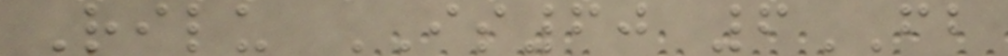Rilu IS60 6FB
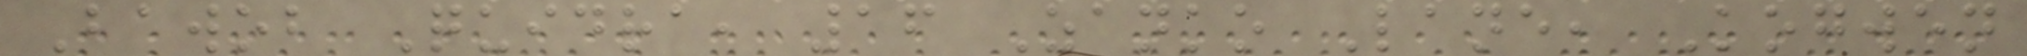Bawob Quidra, 16 Zanko Lane, Kogwen
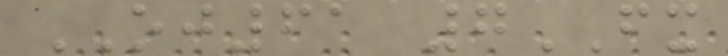OJ61 7FX
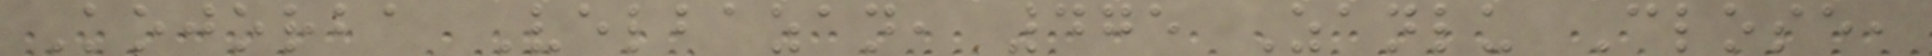Kojorba Velbazan, 475 Zanlu Close,
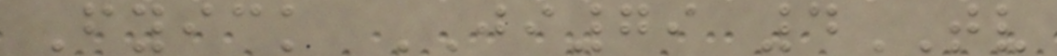Fyick JI79 4TV
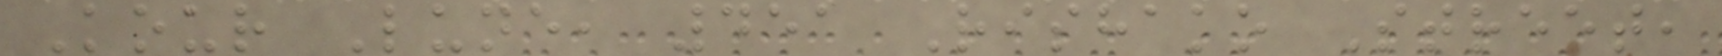Kour Lune, 451 Rishako Street,
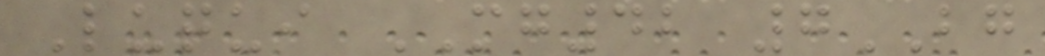Luqui MG42 7BG
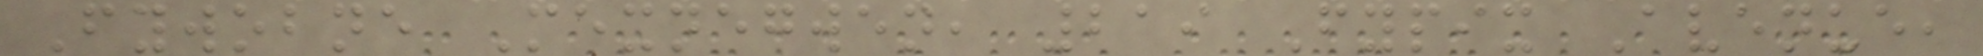Fywobne Mexnegwen, 219 Fypix Avenue,
